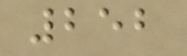252
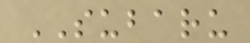SUBARU
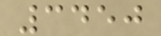3450
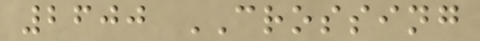2600 CROSSING
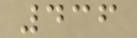436
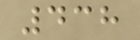438
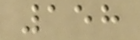158
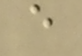e
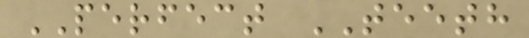PERFECT TEETH
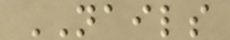NAILS
